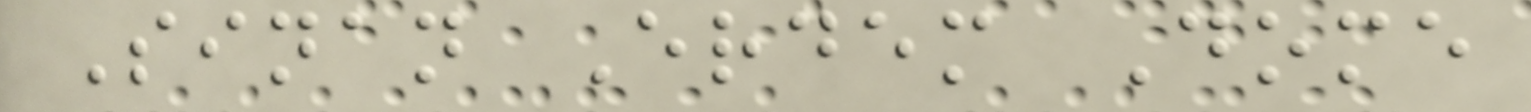Sinan Erdem Dome
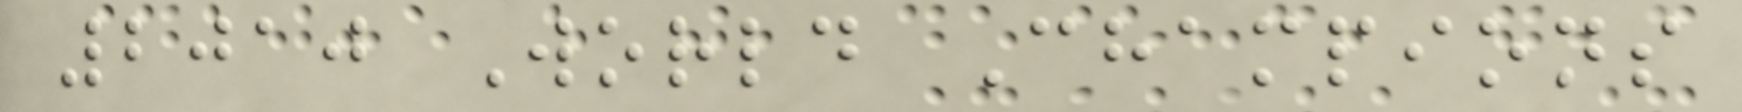2010 World Champions
